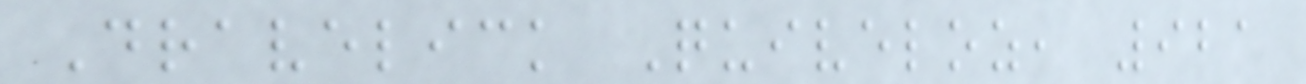Dravelick Quiveloz, 921
